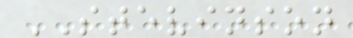STEVINSON
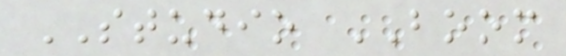STUDIO BOOM
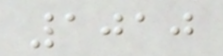1010
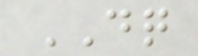DQ
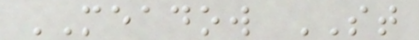MEADOW ST
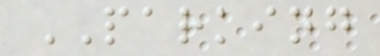PARKING
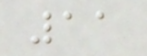11
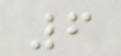6
